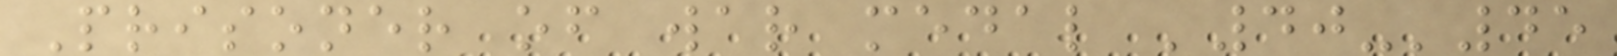Prisoner of war medal '40-'45
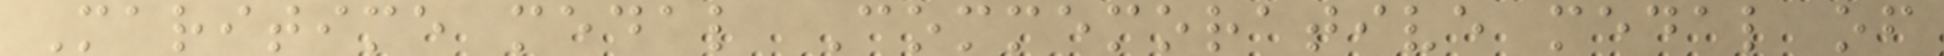Maritime medal Commemorative medal of
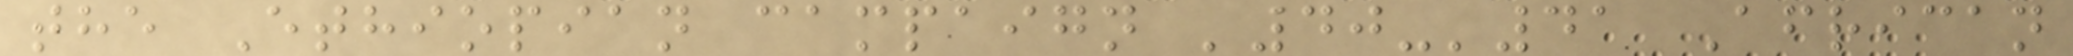the Ethiopian campaign '40-'41 African
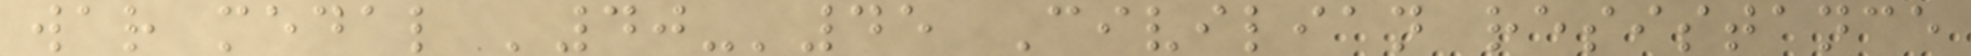war medal '40-'45 Civilian resistance
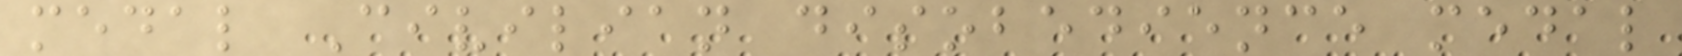medal Civilian disobedience medal
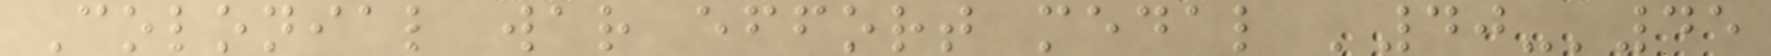Colonial war effort medal '40-'45
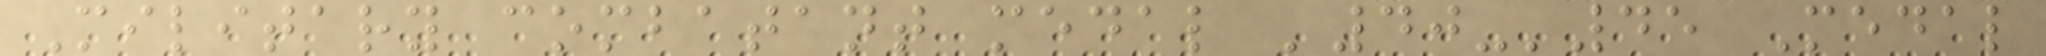Military combatant medal '40-'45 Medal
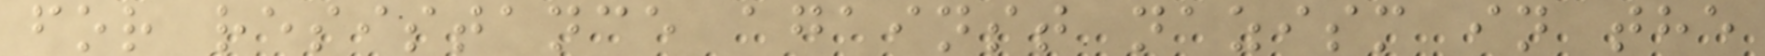for resistance against nazism in the
